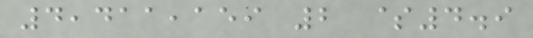4,411,159 2 $4.9
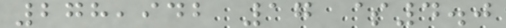278,942 17 $4.0
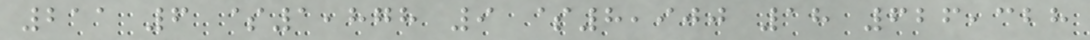211 6 $1,878 9 $8,900 18 626,328
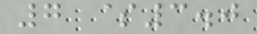7 $3.0
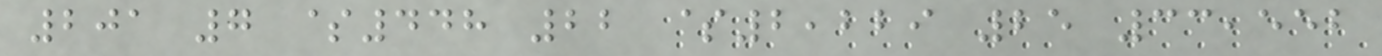201 7 $448 22 $2,229 25 33,552
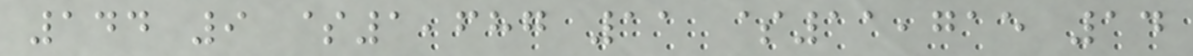144 9 $1,687 11 $11,715 14
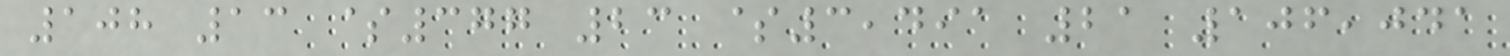108 13 $377 23 $3,491 21 106,041
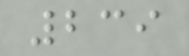239
